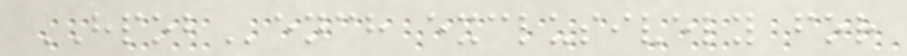HPOBench exclusively for
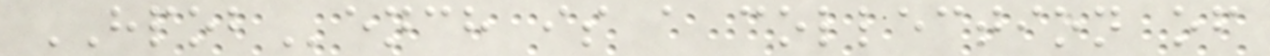HPOBench is a collection of
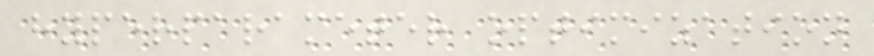hyperparameter optimization
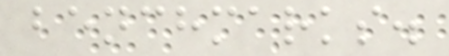benchmarks.
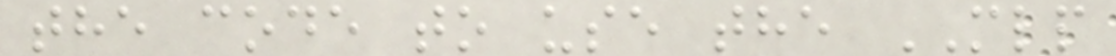the code to use the MLP
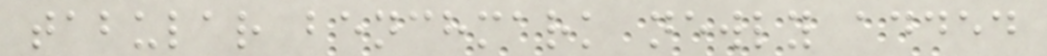tabular benchmark newly added
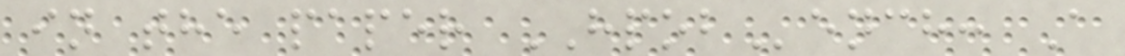in the paper HPOBench: A
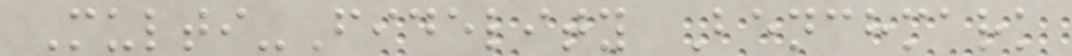Multi-Fidelity Benchmark
